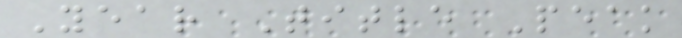Year Title Peak
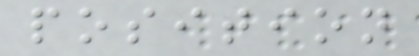position
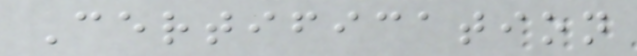Certification
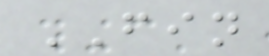FIN
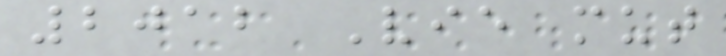2012 Vie mut
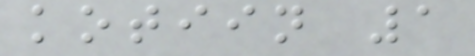kotiin 1
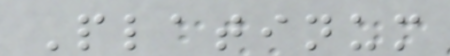Platinum
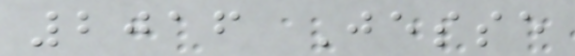2016 Jesse
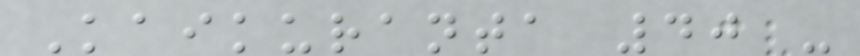Kaikuranta 40 -
